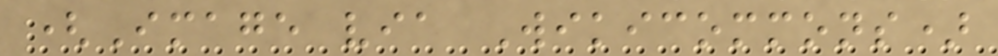(Image via Wikicommons)
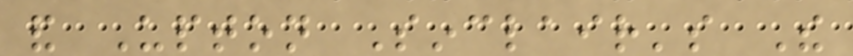and Upton Sinclair's The
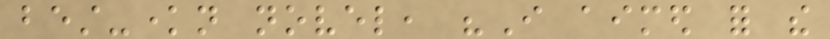best-known novel, "I aimed for the
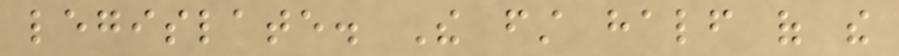legislate. The first half of the
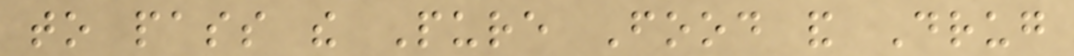to pass the Pure Food and Drug
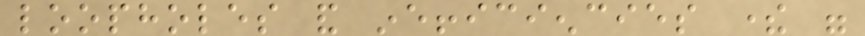loopholes and inefficiencies there were
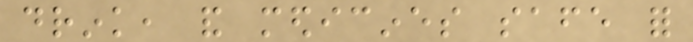drink, and medicines safe for
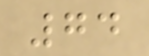74
